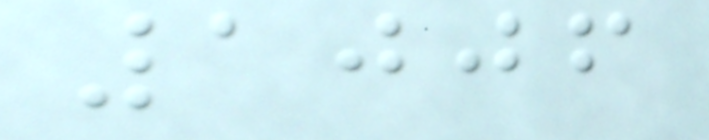1006
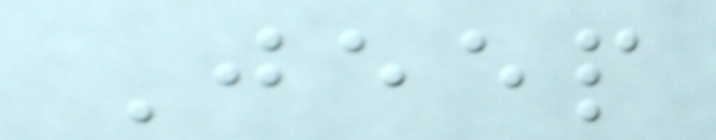Jeep
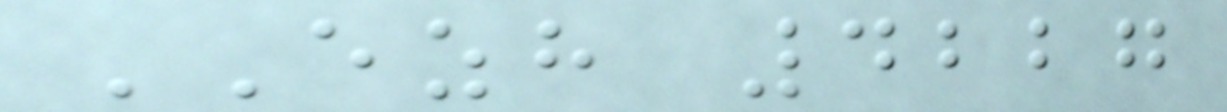EZH 4227
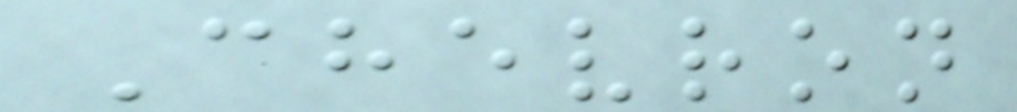Chevron
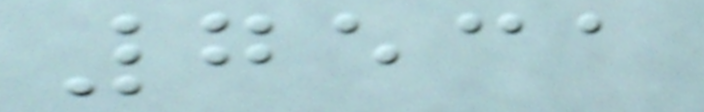7531
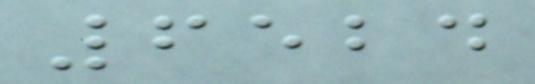6524
